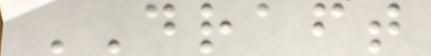DRAFT
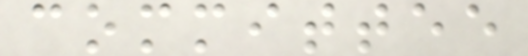committee
